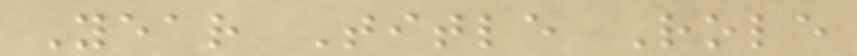Year Title Role
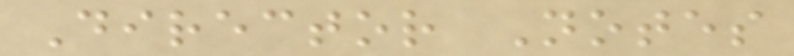Director Notes
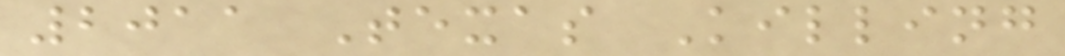2011 Texas Killing
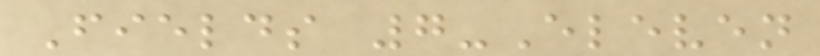Fields 7-Eleven
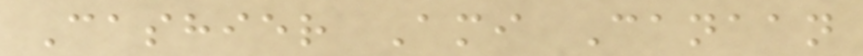Cashier Ami Canaan
